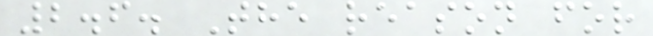2.6. The reason for
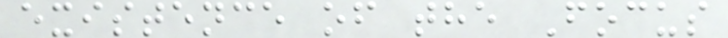existence of the Focus
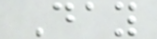Day
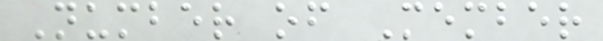Number of Member
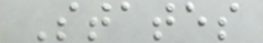States
